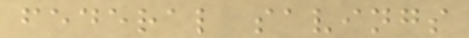federal savings
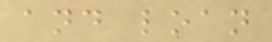and loan
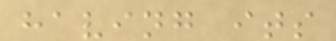having its
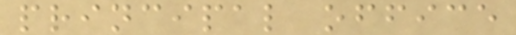principal office
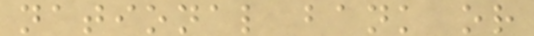national bank or
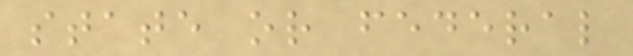state or federal
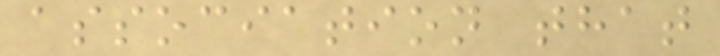association that
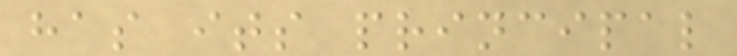has its principal
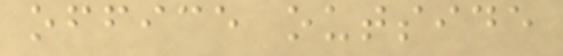office outside
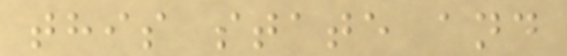this state and
